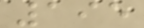195
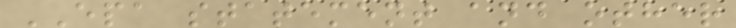EPA statement and other
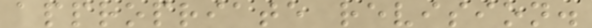appropriate revision.
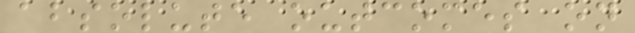absolute outcomes on
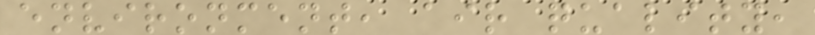environment, air quality,
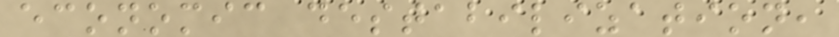economic destabilization,
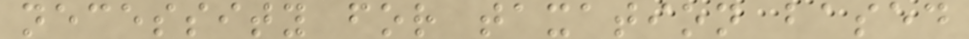necessity for taxation based
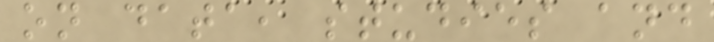on data, studies and
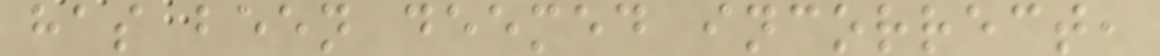has been deemed incorrect,
